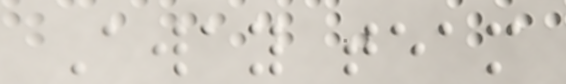Away team
